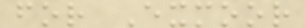for Exmoor
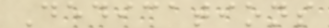Dedications
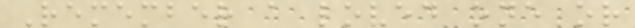Remember a loved one or
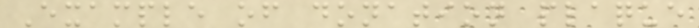Example of donation plaque
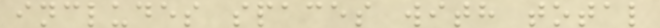includes spaces with total
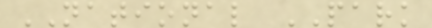NATIONAL PARK
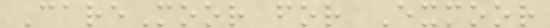CareMoor for Exmoor
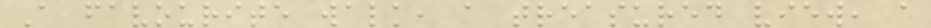A favourite walk, a treasured view, a
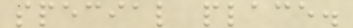special place.
